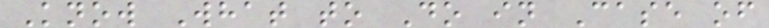Know What to Do in Case of
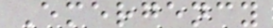Emergency
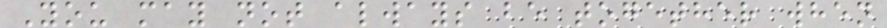You may not always be together when
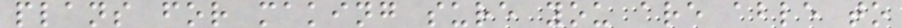plans for making sure you are able to
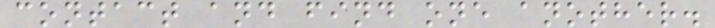contact and find one another.
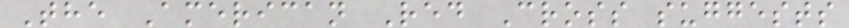The American Red Cross suggests
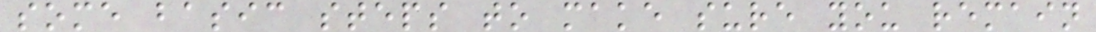some basic steps to make sure you remain
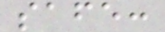safe:
